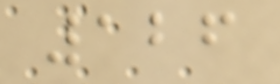126
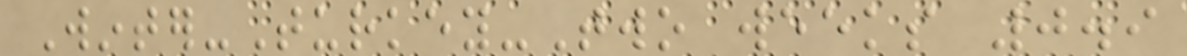Winter-Turkey-Two weeks 0.9
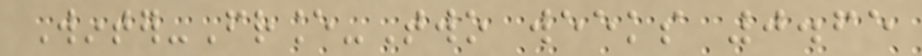Winter-France-Two weeks 0.65
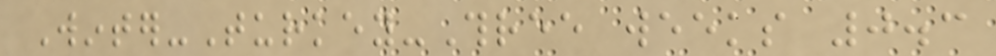Winter-Turkey-Three weeks 0.3
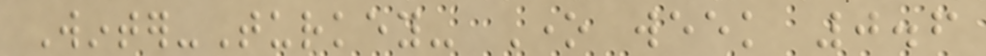Winter-Turkey- One week 0.6
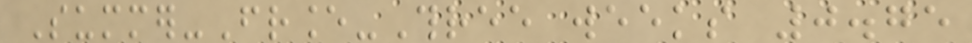Summer-France-Three weeks 0.75
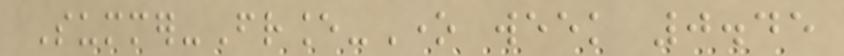Summer-France-One week 0.45
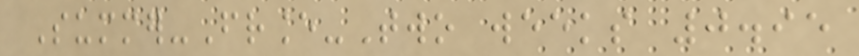Summer-France-Two weeks 0.95
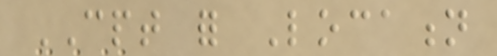CPT for Location
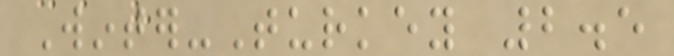Winter-Turkey 2.5
